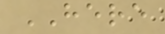HERE
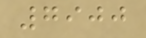7900
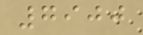7900
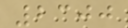2300
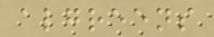algreens
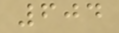604
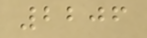2206
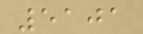5101
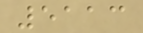5113
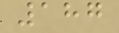187
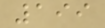199
